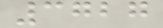3727
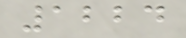1224
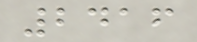2416
